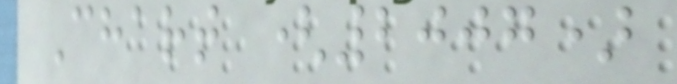Chart (2007)
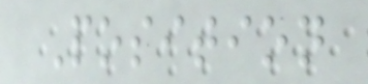Position
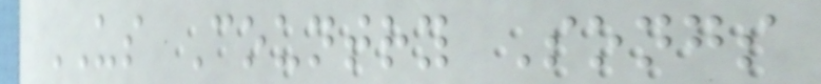US Country Songs
